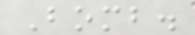Bomb.
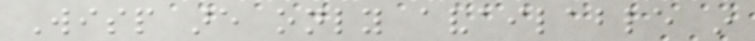Wisp are only available in
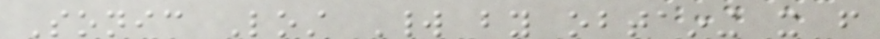Sonic Lost World by obtaining it from
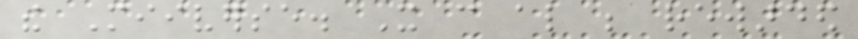the Miiverse. It can also be rewarded
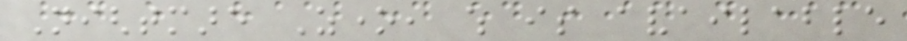Nightmare Zone, which is available
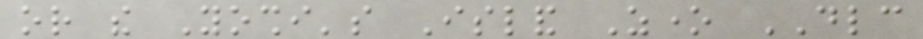or the Yoshi's Island Zone DLC
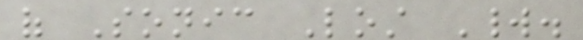of Sonic Lost World.
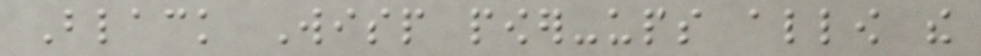Black Wisp power-ups allow the
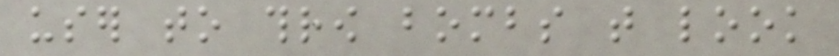user to throw bombs that look
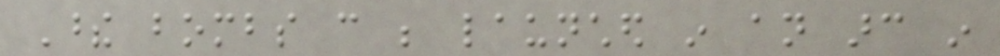These bombs can be launched in an arc in
